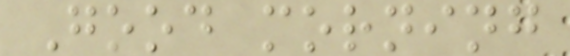Good morning
